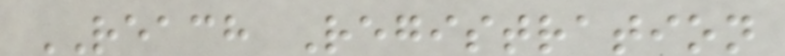REACH Registration
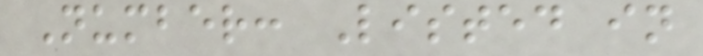Number: Listed in
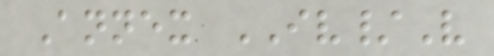Annex IV/V
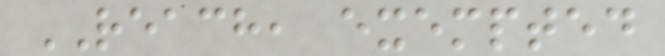REACH, exempted
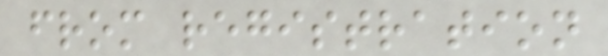from registration
